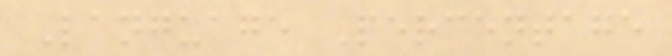Language Percentage
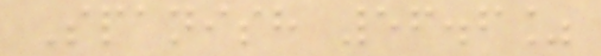Spanish 56.6%
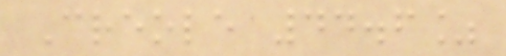Creole 44.6%
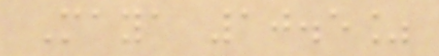Maya 10.5%
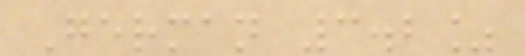German 3.2%
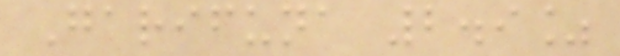Garifuna 2.9%
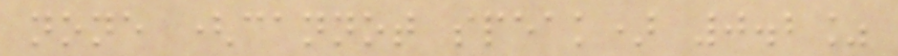none (cannot speak) 0.2%
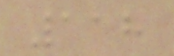118
